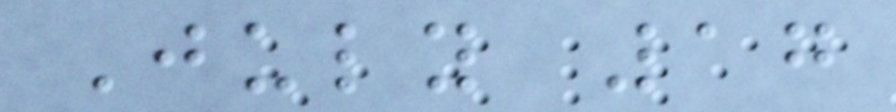July 17
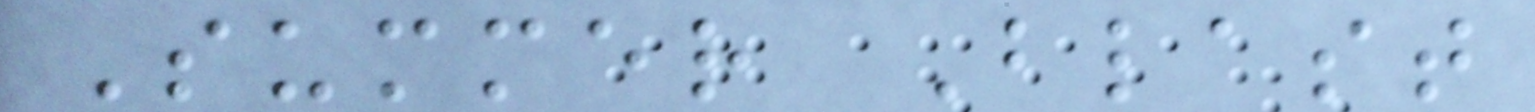Summer Blast
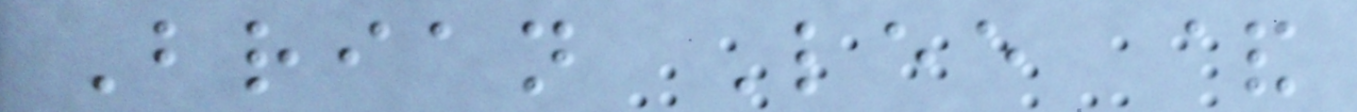Brian Lee &
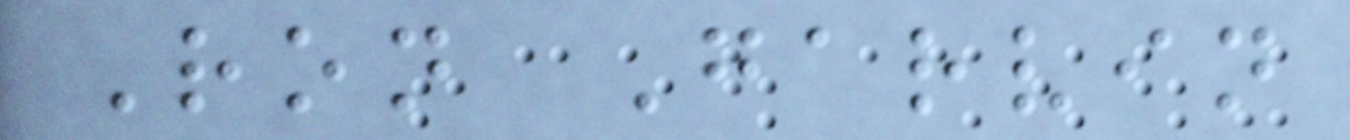Ron Garvin
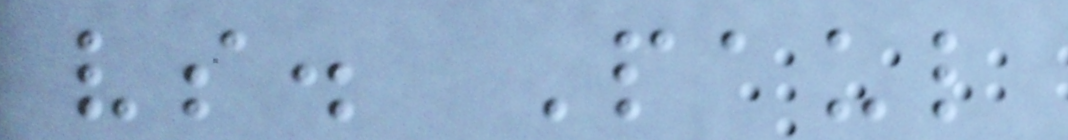vs. Paul
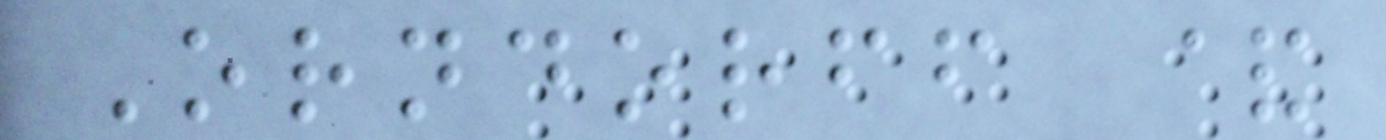Orndorff &
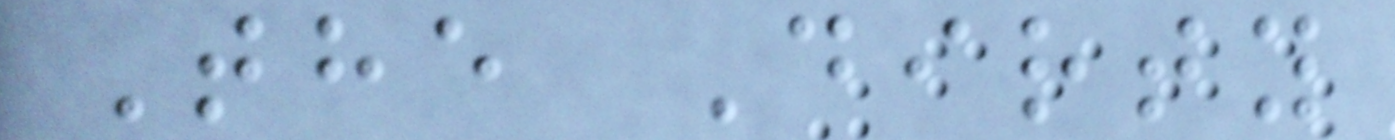The Dirty
